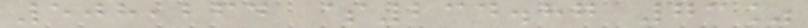508,264 $234.87 73%
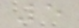5
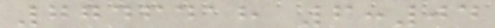7746418 6:04
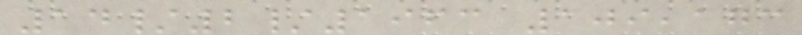14/2/1963 109,173
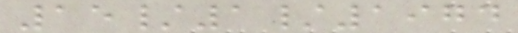15/1/1974
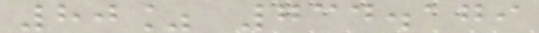80% 734.179
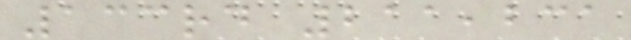133rd 211,231
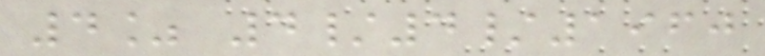4% 4/4/1960
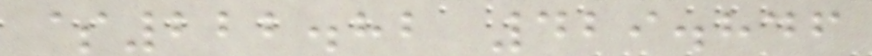$222.82 429.846
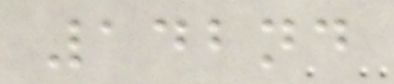142nd
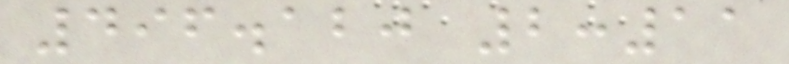496.120 2:11
